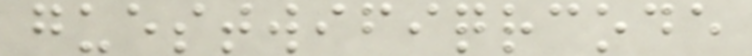guestwifiqrcode
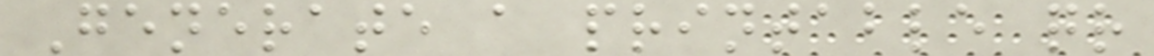Generate a printable qr
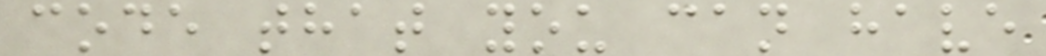code that you can have
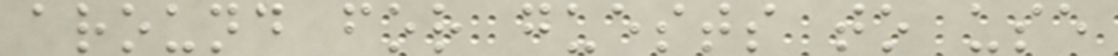around for guests to use
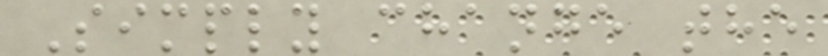Simply change the
